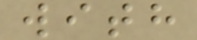with
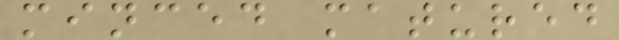minced matured
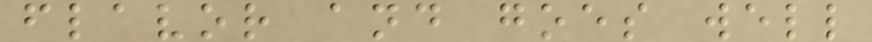flavor and goes well
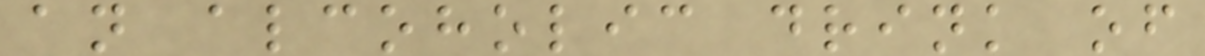an alcoholic drink of
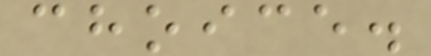choice.
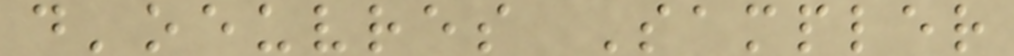d'oeuvres Sampler
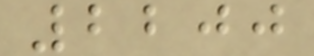2200
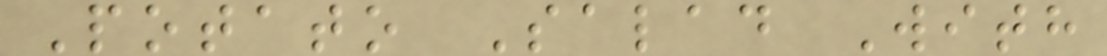Potato Salad With
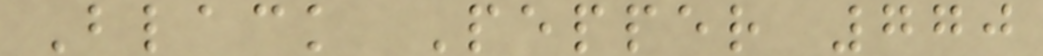Black Pepper 770
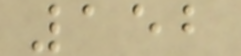152
